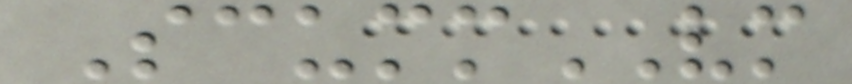ScummVM
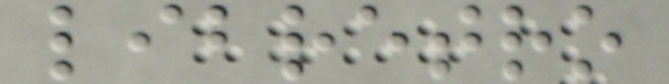libretro
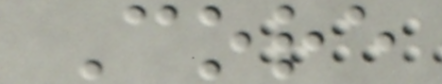Core
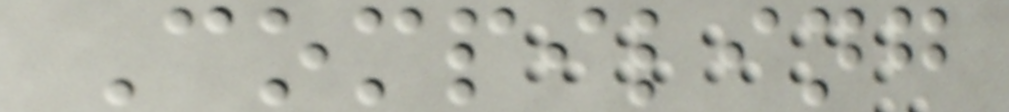Compiling
